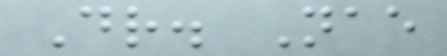Dr. Nae
